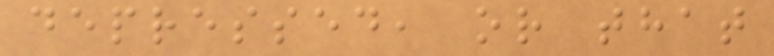depressed, or that
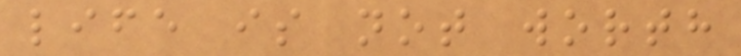life is not worth
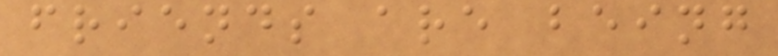friends are being
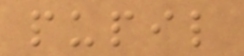pupil
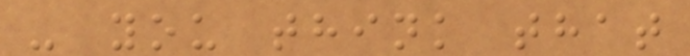- you think that
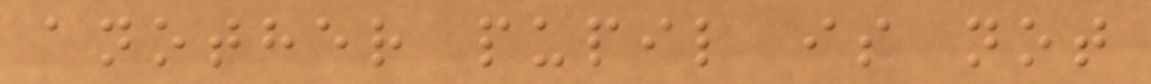another pupil is not
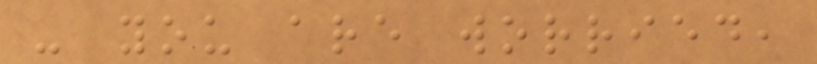- you are worried,
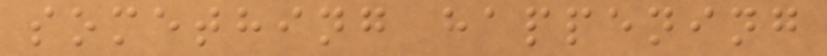something happening
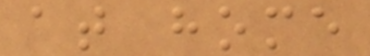at home
